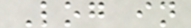Log in
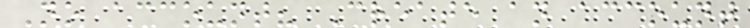No account? Create an account
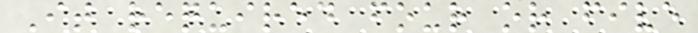It required four or five
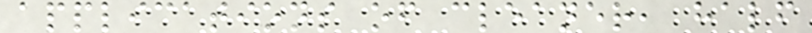applications of cleaner, half
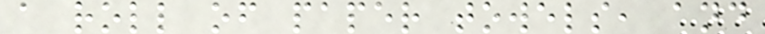a roll of paper towels, and
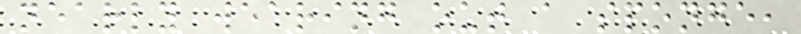nearly wearing out a sponge,
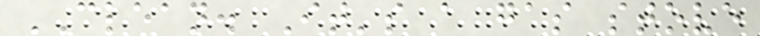CLEAN. It's a gas stove
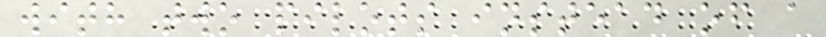with two pilots instead of a
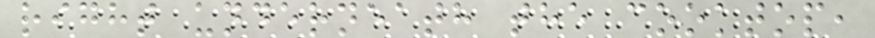right underneath the cooktop,
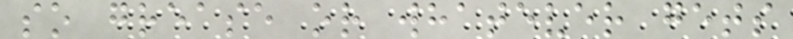so grease or whatever gets
